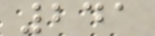241
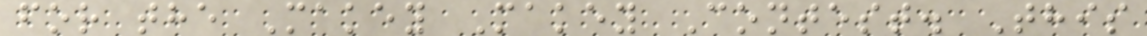for the Makey Makey Contest. This
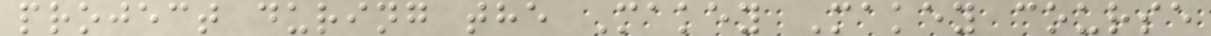project during the Makey Makey course
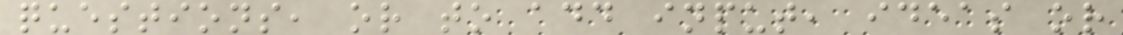questions, or to add input, ideas or
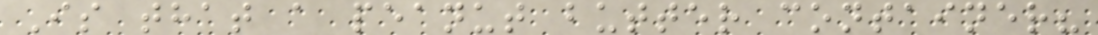Is that a peanut butter container?
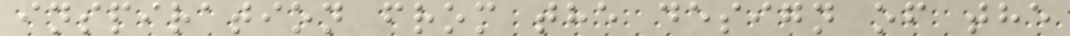inspiration from the design of the
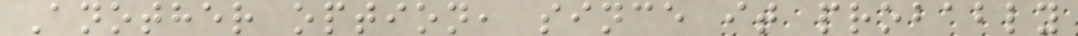Another option, since it probably
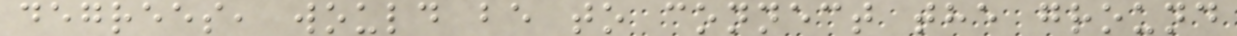degrees, would be to connect the ground
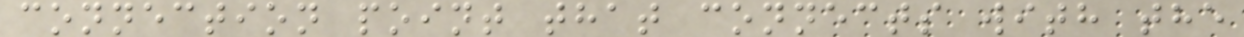connection point that connects with the
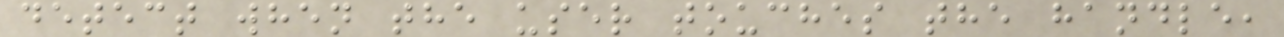detect when the user touches the handle,
